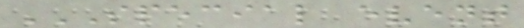SPECIAL EVENT
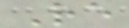Re
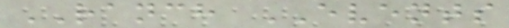RANCH EVENTS
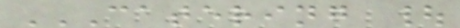CATERING |
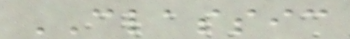CLASSIC
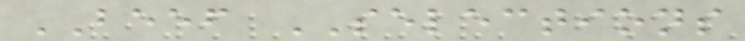BEEF SELECTIONS
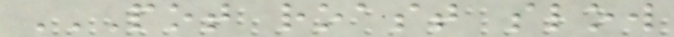POT ROAST SLOW
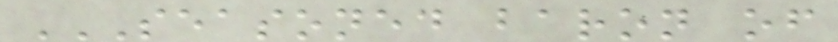SEASONED BARON OF
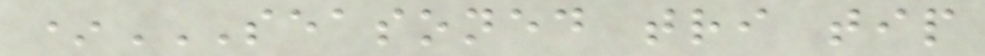*SEASONED TRI TIP
